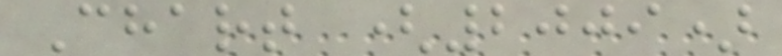Chart (2009)
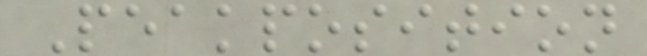Peakposition
